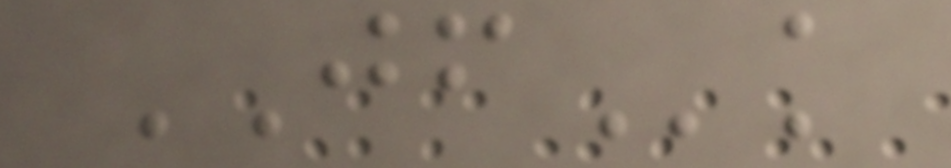JFk
